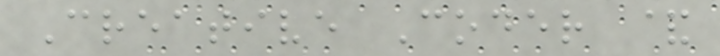Creative Coder &
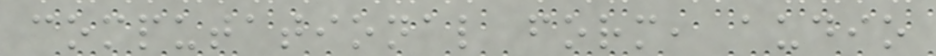computational form, audio
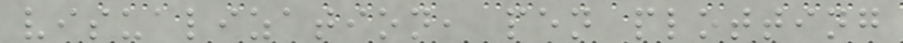visualization, pen plotting
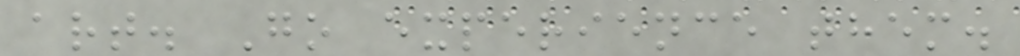art. Go experience them.
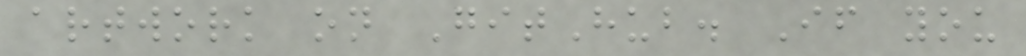artwork on GitHub. If you
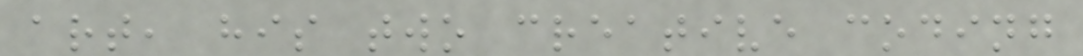art, his two creative coding
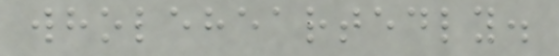wholeheartedly.
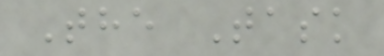The Task
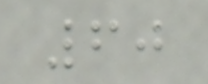60
